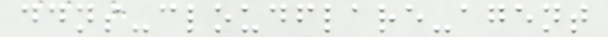ddns-cloudflare-agent
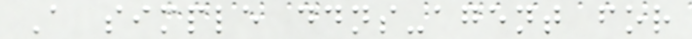A simple ddns-agent for
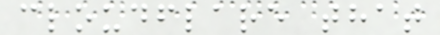cloudflare that
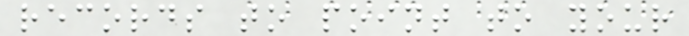records to point to your
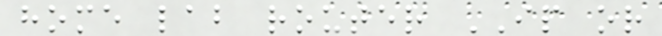home lab router IP or
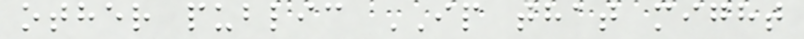other public IP that might
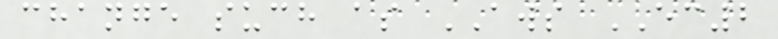change such as AWS EC2
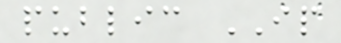public IP
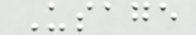Usage
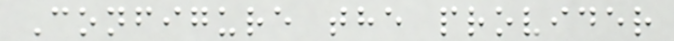Configure the provider
